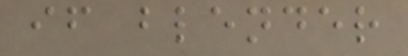if blender
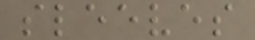sleeves
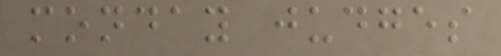monday judges
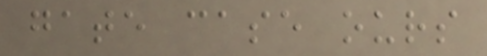gate case ours
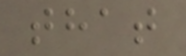that
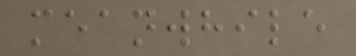meanwhile
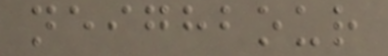neighbour
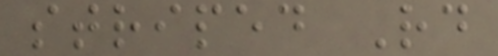striped Rd
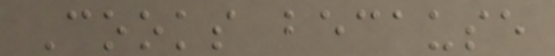Cooks because
